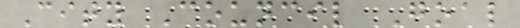City Council Goal
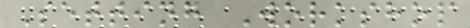Setting Workshop
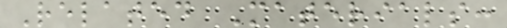Related Materials:
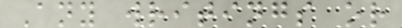Any writings or
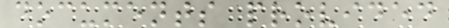documents provided
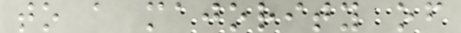to a majority of
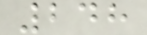248
